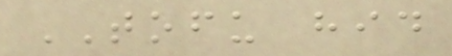TOFU hid
